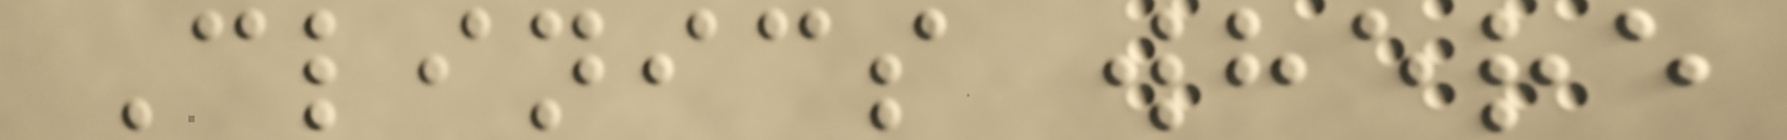Clinics where
